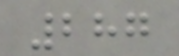287
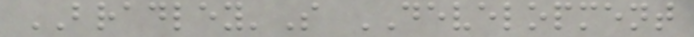BRADLEY'S DEVELOPMENT
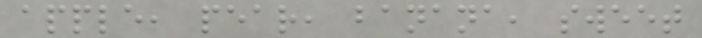apple, pear, banana, sweet
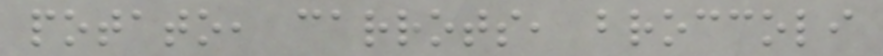potato, carrots, broccoli
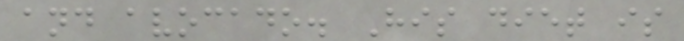and avocado. His diet is
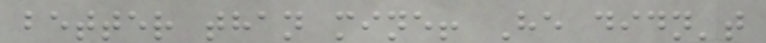better than mine! He didn't
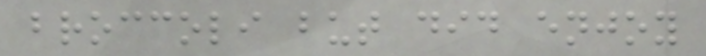broccoli but did enjoy
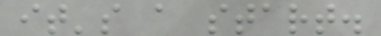it's a start.
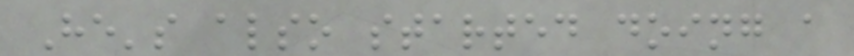He's also started doing a
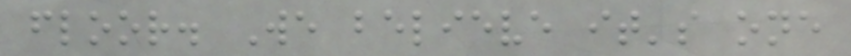floor. We believe it's one
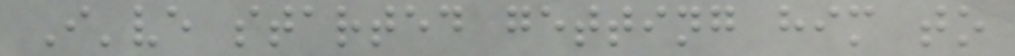I've started getting him to
